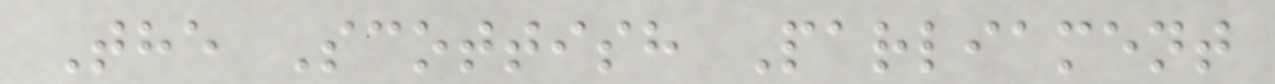The Scottish Parliament
